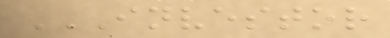INVESTOR
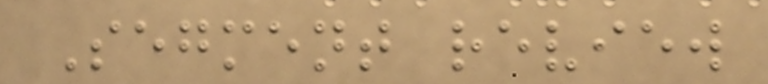Segment review
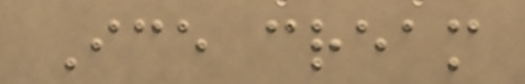Ice cream
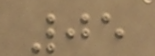05
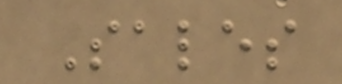Sales
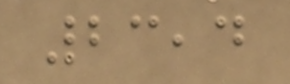23,4
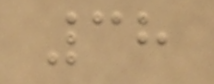38
